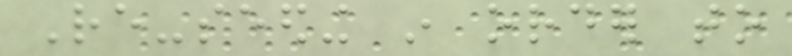Re-seeding in order to
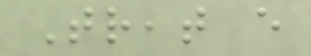Treat every
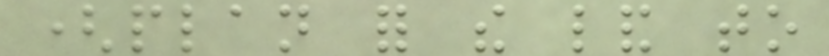(plan for the land to
